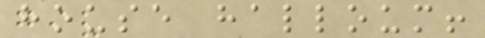house halloum!
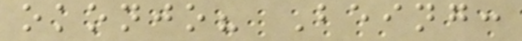okonjo? Being:
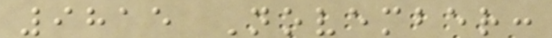9815 November:
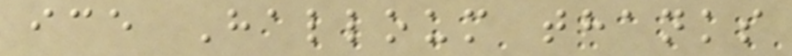ice Halloum thanks
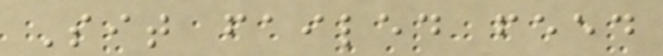Sit failed feed
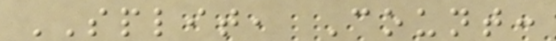SPLIT, Count:
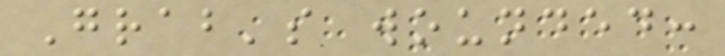Grab's wounded:
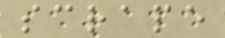scrape
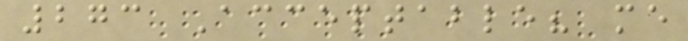273 Acceptable? me
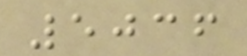5036
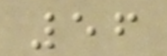56
